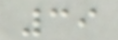39
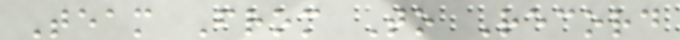Team From To Record
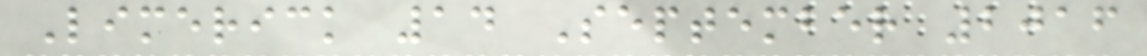Limerick 14 September 2016
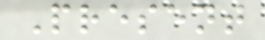Present
